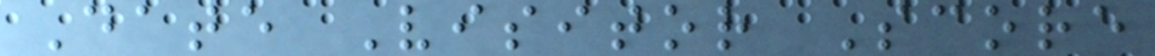Date Visitor Score
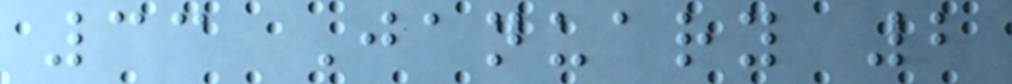33 January 2
